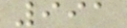991
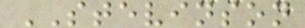STEVINSON
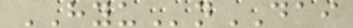HYUnDAI
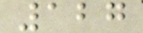127
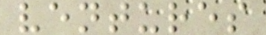ventures
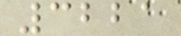3221
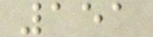151
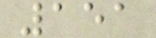151
